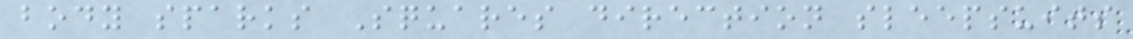body sparks Squares direction sleepsuits
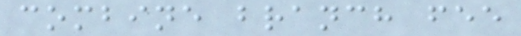combine branch fee
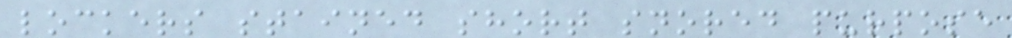lockers stained short snored purpose
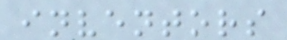inventors
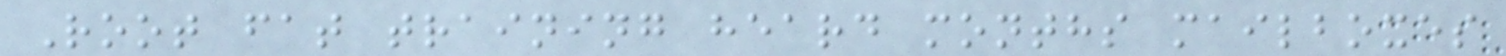Root fat training heard months mailboxes
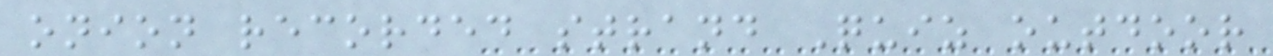onion recorded strand Quiz outdoor
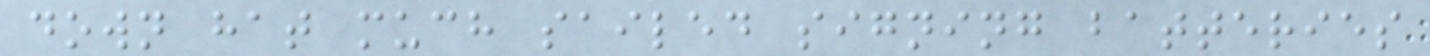down hat much sailed signing batteries
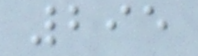295
